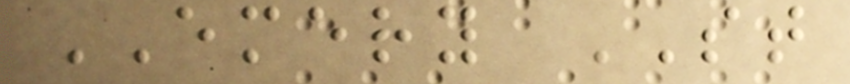EMERY ST
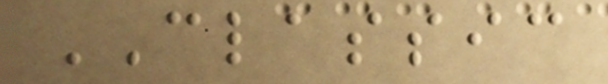CLASSIC
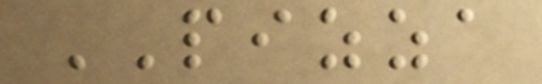PIZZA
